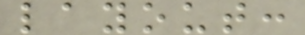layout:
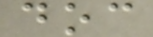doc
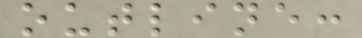outline:
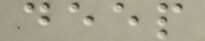deep
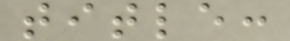title:
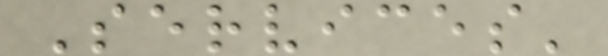Services'
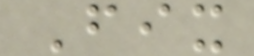Fix
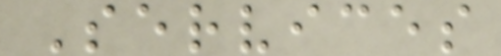Services
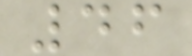46
